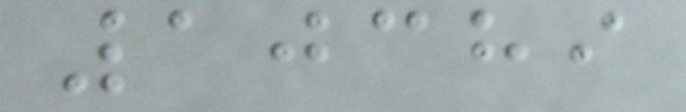10389
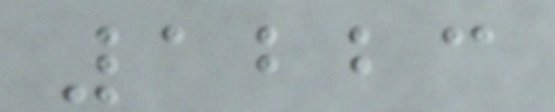1223
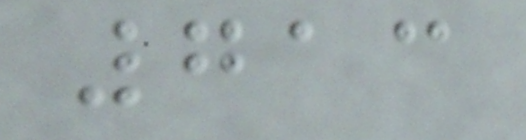713
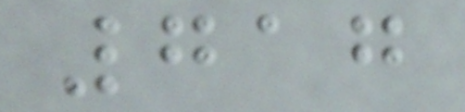717
